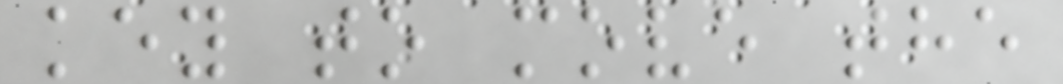key to move the
